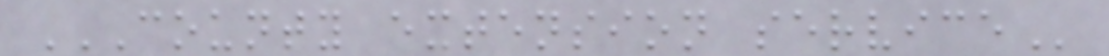COUNTY EXTENSION SERVICE
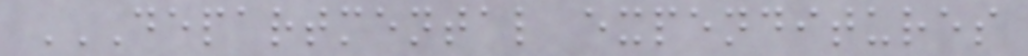DEPARTMENTAL EXPENDITURES
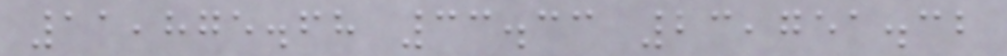11,875.68 33.33 23,751.32
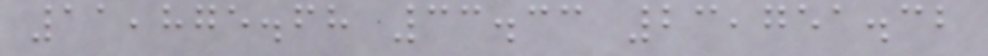11,875.68 33.33 23,751.32
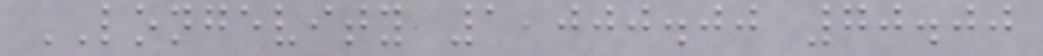LONGEVITY 1,000.00 70.00
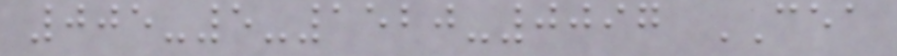005-5-1520-0097 CEA
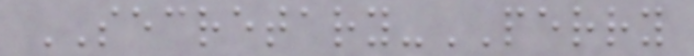SECRETARY-PERRY
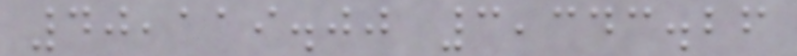40,119.00 3,343.26
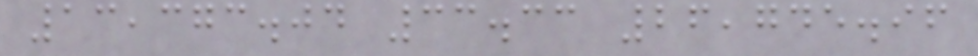13,373.04 33.33 26,745.96
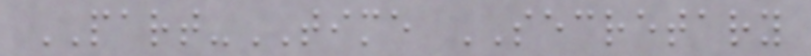PART-TIME SECRETARY
